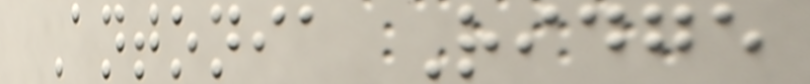Antonia Ridge
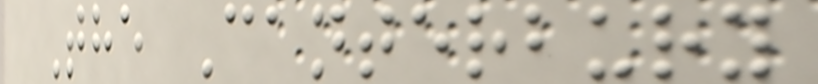The Canterbury
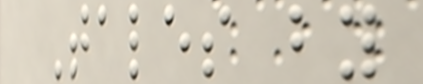Tales by
